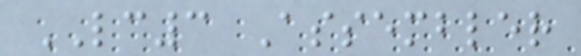LC3 Assembler
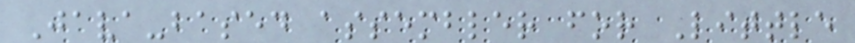Java-based assembler for Little
